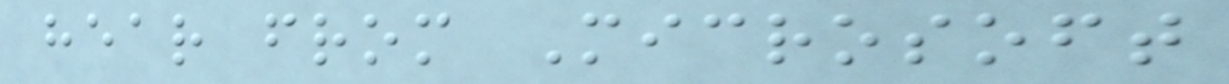hear from Microsoft
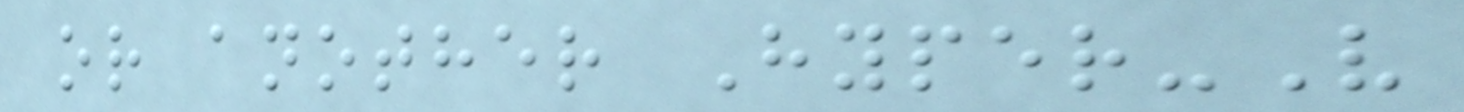or another Hyper-V
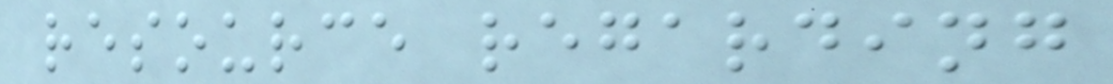resource regarding
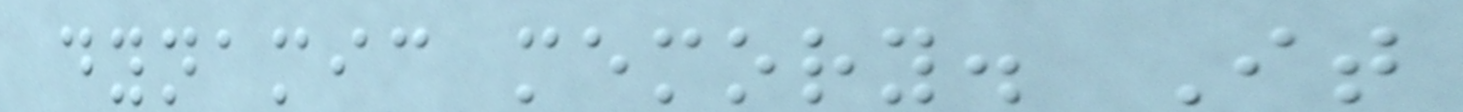dynamic memory. It
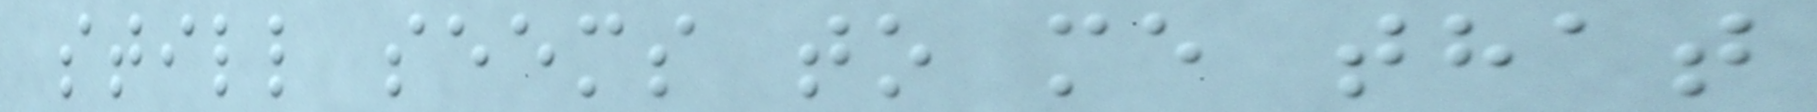still seems to me that
